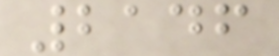2146
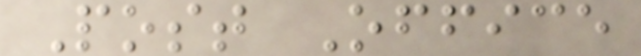Post Office
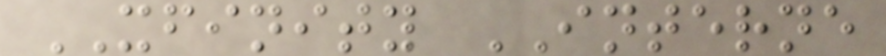XFINITY INTERNE
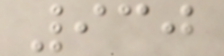930
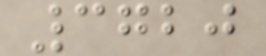3720
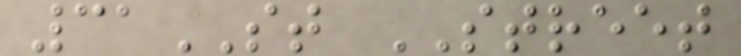31ST STREET
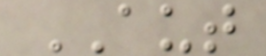AUT
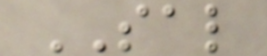SAL
